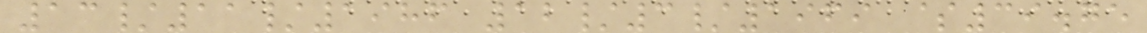13/11/1986 12/3/1969 $39.75
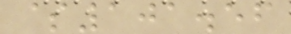$101.56
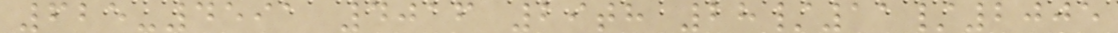625-4591 4016 29th 28/11/2005
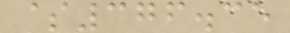$376.35
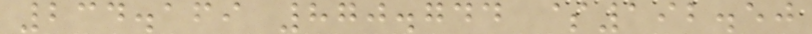234.169 870.744 $192.50
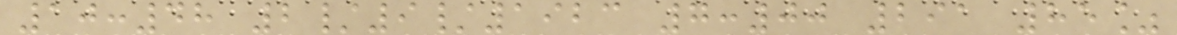10:48 2/9/1923 7:00 291 85%
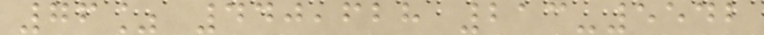76% 440,628 213-5542
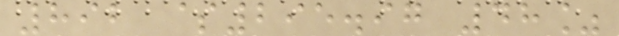892 $295.97 48%
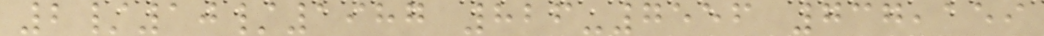2/10/1987 826-7556 737,159
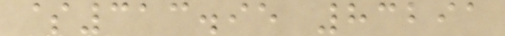$313.95 83291
